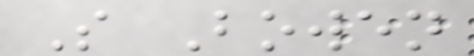S Bowen
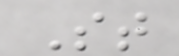St
